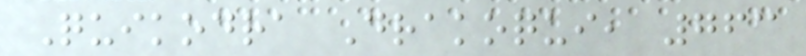Quikodra Drakoqui, 763
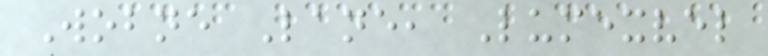Wobne Lane, Lumexvel
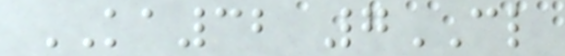KA32 7CL
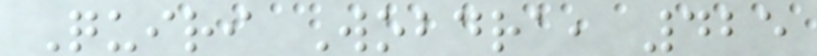Quiri Wobdra, 425
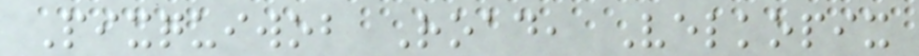Pixquiwob Road, Velkopix
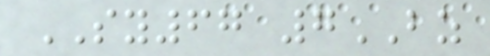SY67 7BZ
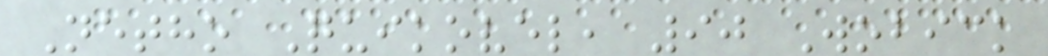Netho Quikovel, 90 Wobick
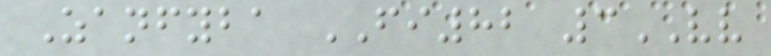Zanfyba FI82 3VV
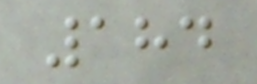184
